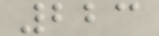223
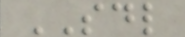SDL
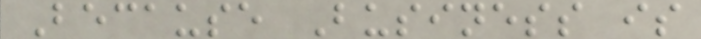Because Business is
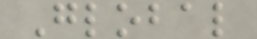Global
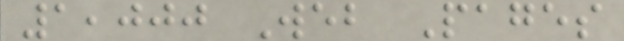1,000 Web Pages
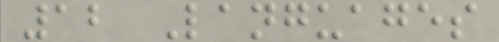12 Languages
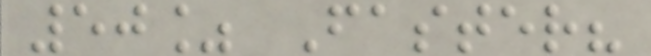50% Faster?
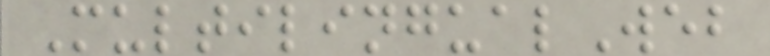MultilingualWeb
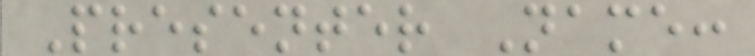Presenter Name:
